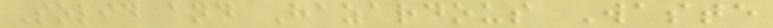Solid and Hazardous Waste
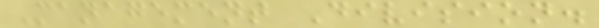Management Division.
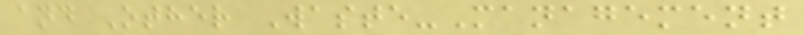and Other Waste-Management
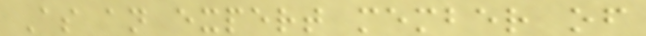As an expert member of
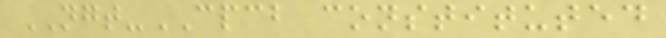NGT-CPCB constituted
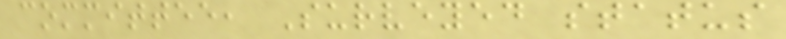committee, Surveyed status
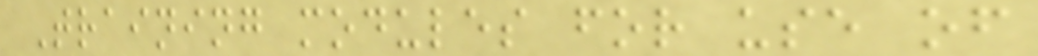Training modules for use of
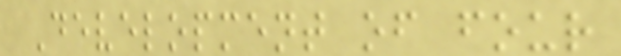Development of four
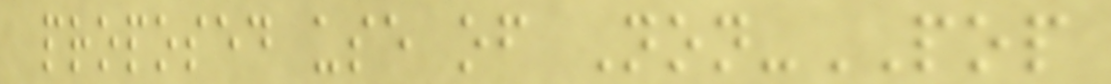proposed use of Non-POP
